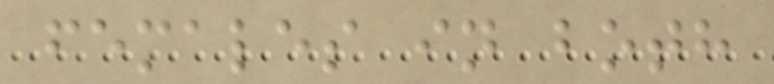females in both
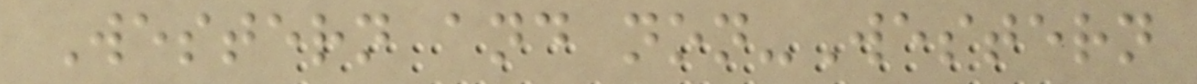Western and non-Western
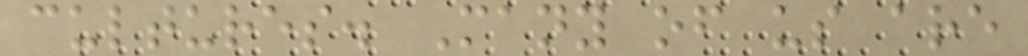cultures. Many of us are
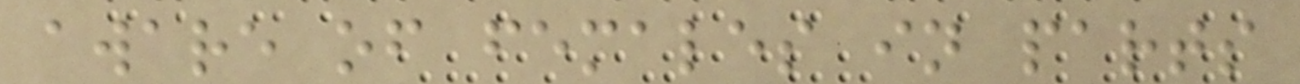aware of females in parts
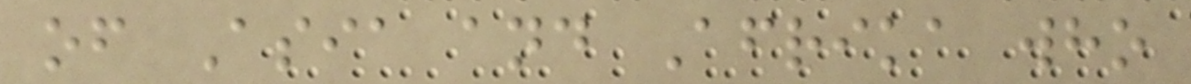of Asia and Afrika who
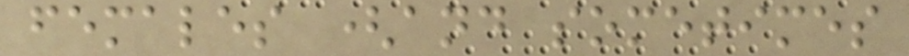females (and sometimes
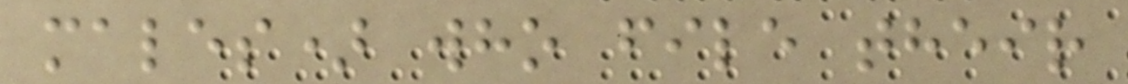males) who file their
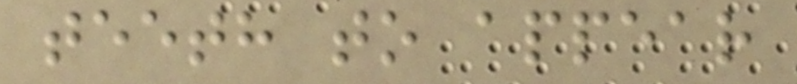teeth to appear
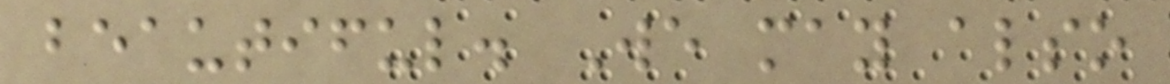beautiful. We may also
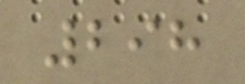298
